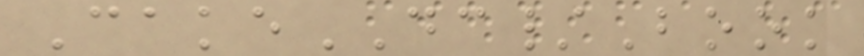CakeDC/Book
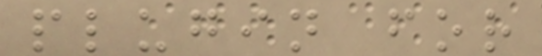plugin for
